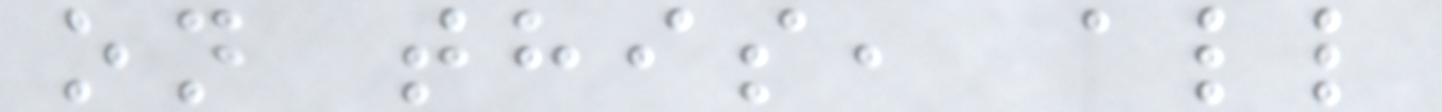on this, all
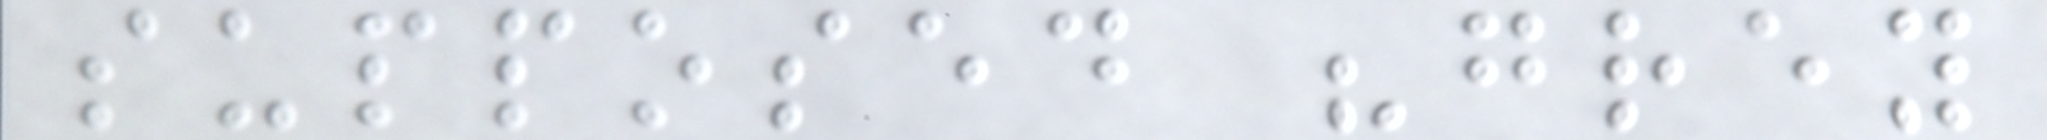supposed "grey
